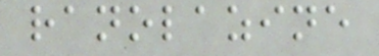ranolazine
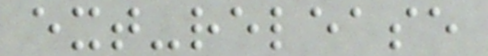ext-release
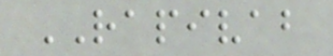RAPIVAB
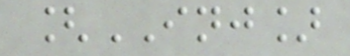[INJ]
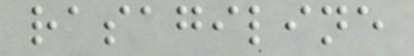rasagiline
